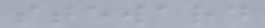steward
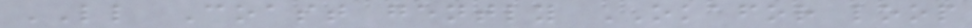LL Coast gently OKAFOR loop
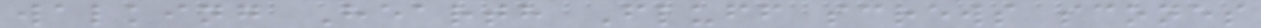walking Hearth Fluff screws scones
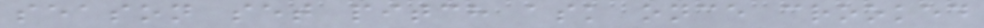season set pitch ask once crooked
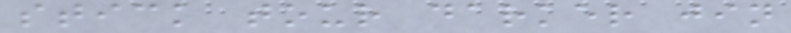stick tour darker jin
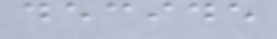decide
